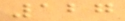127
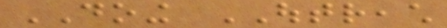DOING OUTREACH
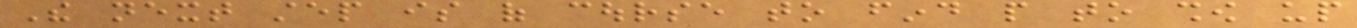The next step is of course to find people to show up
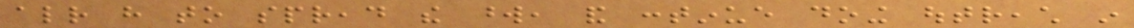already have to spread the word, and continue doing outreach in
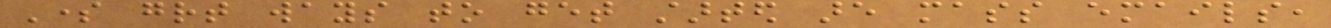Some great ways to get started are mass emails,
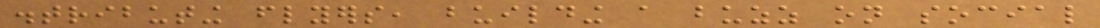distributing flyers, building a buzz on social
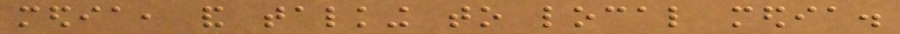media, and talking to local media.
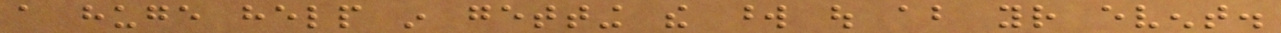a huge help in getting the word out about your event.
